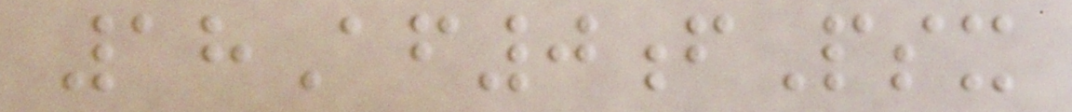18Af0fPsx
